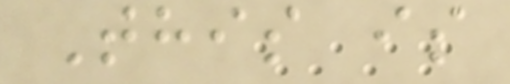This is
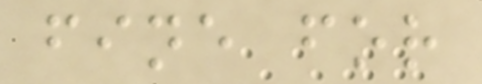fine for
